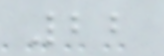22
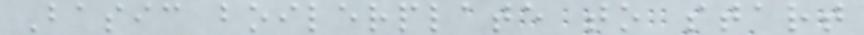Basic boilerplate to start
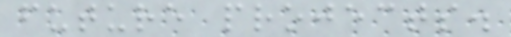future projects.
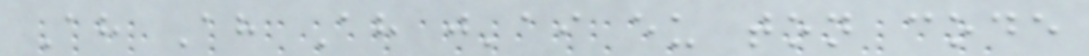Ah Ah Ah j'ai eu ton code
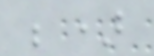;)
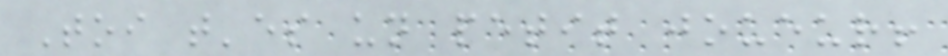Toi t'es un petit joueur!
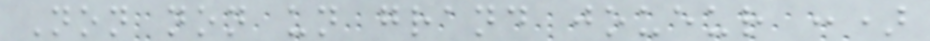Non non un grand joueur :)
